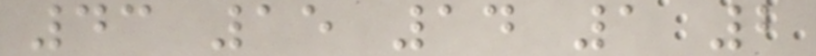43 15 14 1 2
